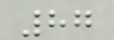87
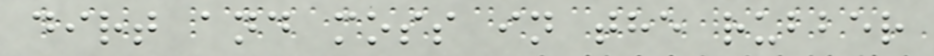dirt and moss in the rubber
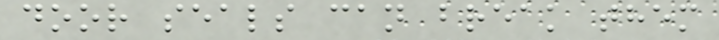door seals can break them
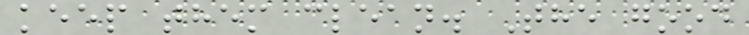keep them clean. The good
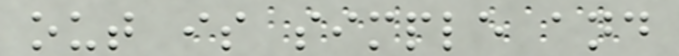out is simple and
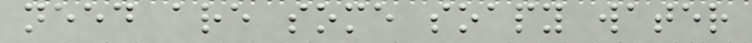need are some soapy water
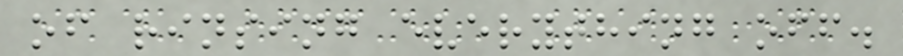of rinsing everything off.
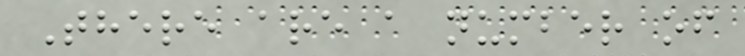There are a number of
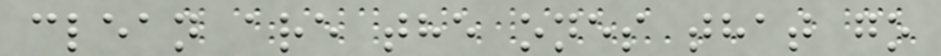clean are the ones that go
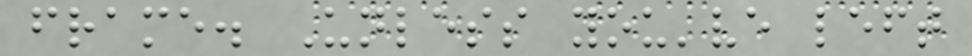frame. Unless you've left
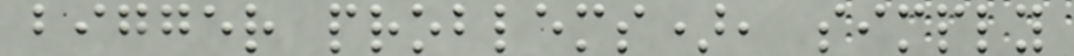bigger problems), simply
